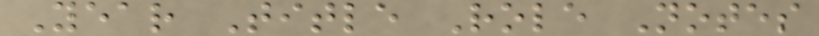Year Title Role Notes
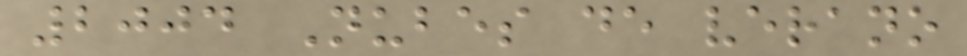2004 Nubes de verano
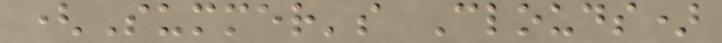(Summer's Clouds)
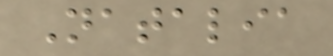Natalia
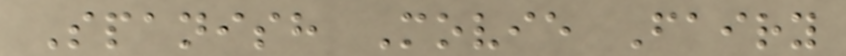Spanish Movie Fairy
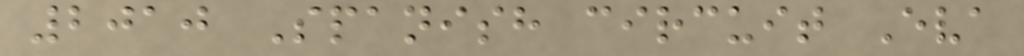2010 Spanish circuit Eva
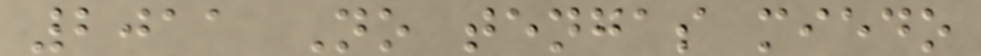2011 No tengas miedo
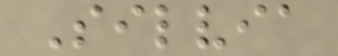Silvia
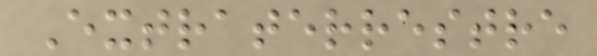Extraterrestre
